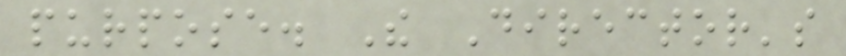purpose. The Director's
